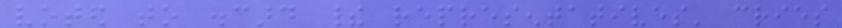voted to discard their representatives' cries
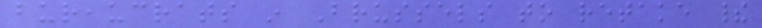bureaucrats in Brussels to retake their
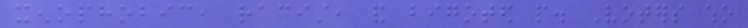xenophobic, racist, and bigoted people. Voters who
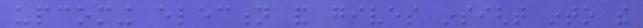upcoming election and gives insight into the
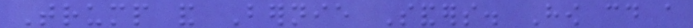Trump and Bernie Sanders. How could a
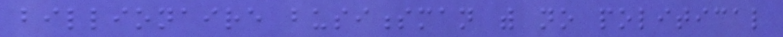billionaire businessman with no political
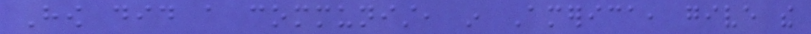How did a communist, in America, give the
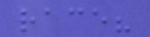race?
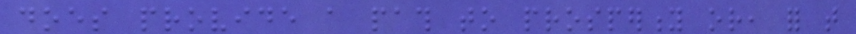does provide a path to prosperity or, for that
